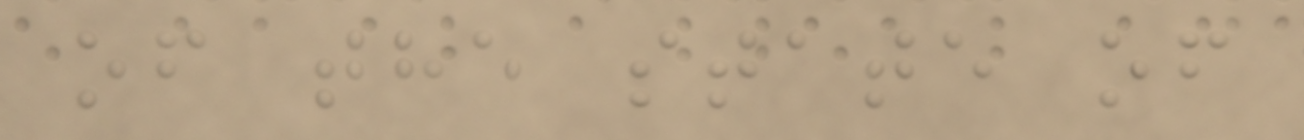of the state of
